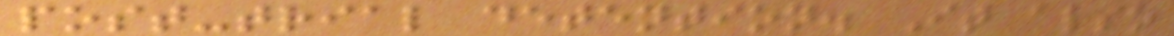post-trial detention. It also
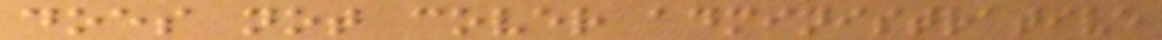does not cover administrative
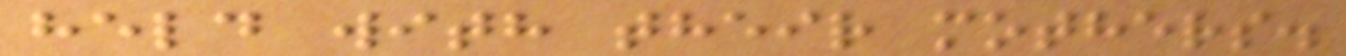held with their mothers.
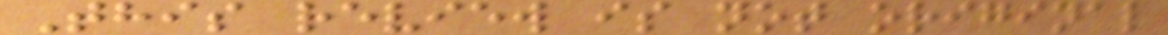This review is not original
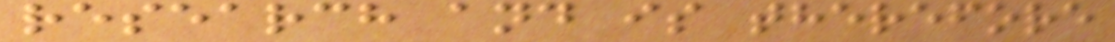research and is therefore
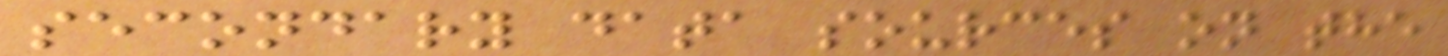secondary data sources on the
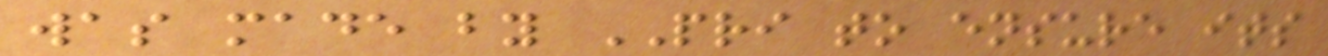was made by PRI to ensure its
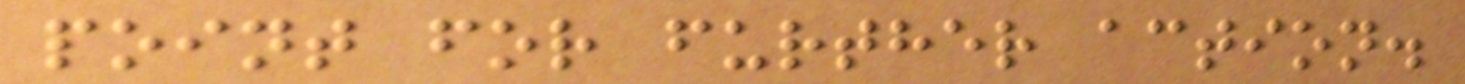point for further action.
